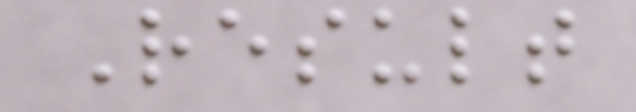Result
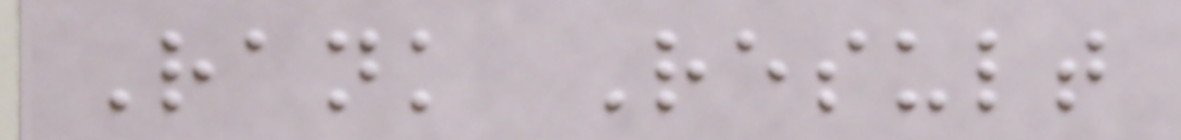Rank Result
